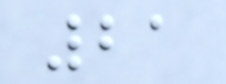21
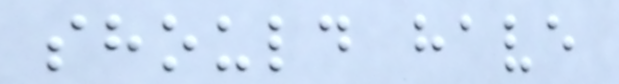should have
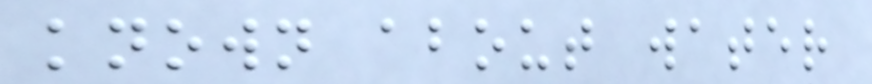known about water
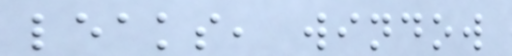leaks, window
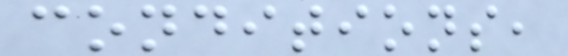conditions,
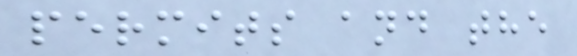permits and the
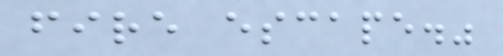fire escape."
